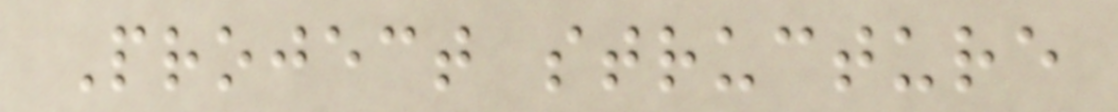Project structure
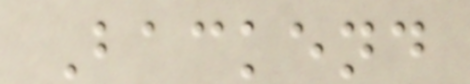Backend
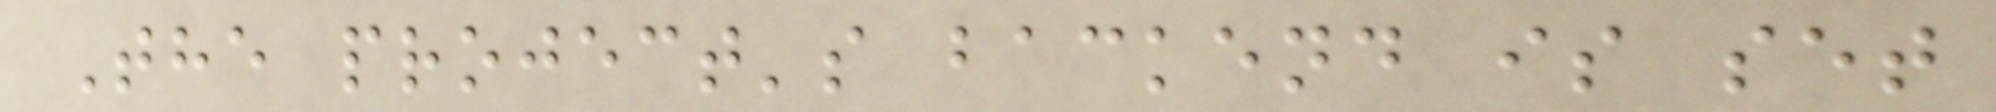The project's backend is set
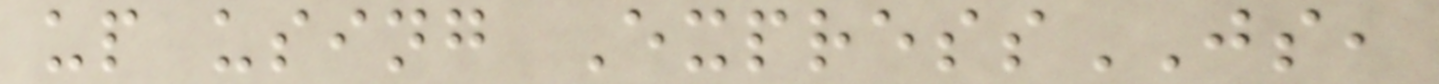up using ExpressJS,
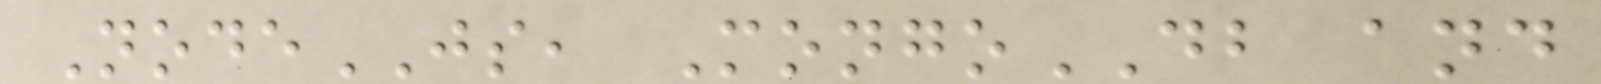NodeJS, MongoDB and
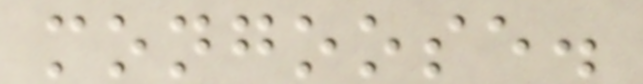mongoose.
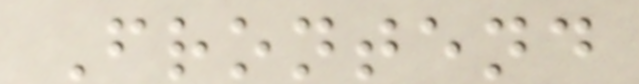Frontend
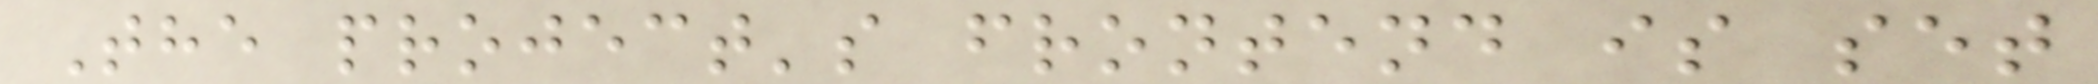The project's frontend is set
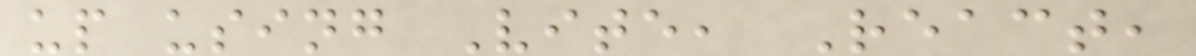up using Vite, React,
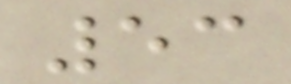53
